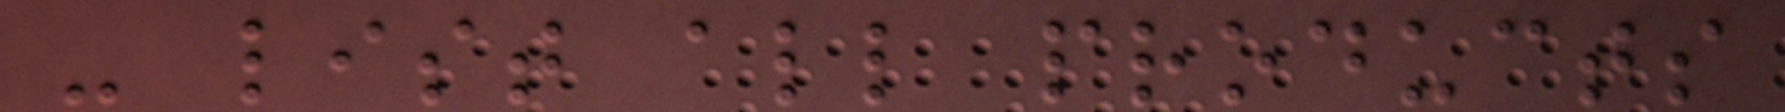- list all products
